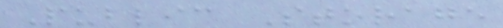Public Storage
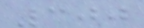300
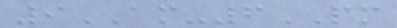9AM-6PM
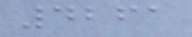4261
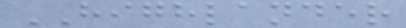HIGHLANDER
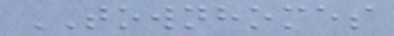TOWNHOMES
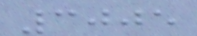3005
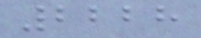2228
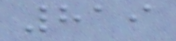819
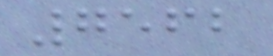7562
